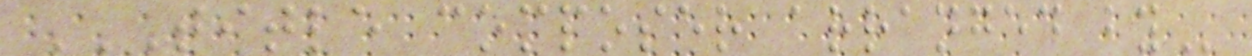TITLE COMPOSER ARRANGED BY
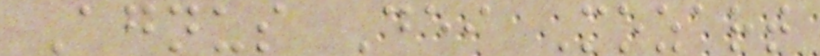Agnus Dei Mozart
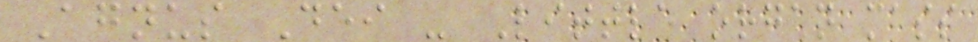Agnus Dei - Little organ mass
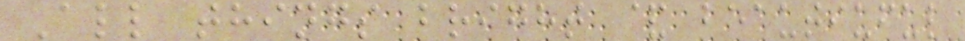All things bright & beautiuful
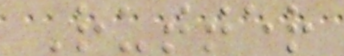Rutter
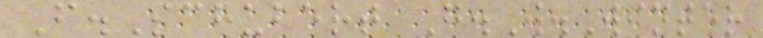F.Schubert G.W.Winter
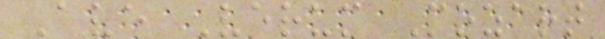Ave Verum Mozart
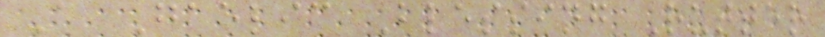A Gaelic Blessing Rutter
